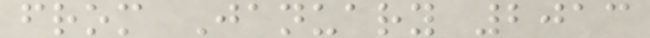from January 2013
